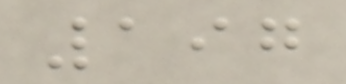197
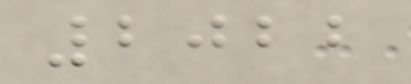2022
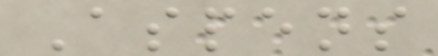Aspens
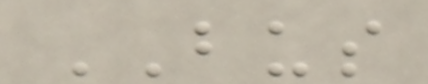BUS
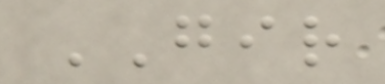GIR
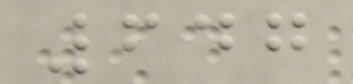647
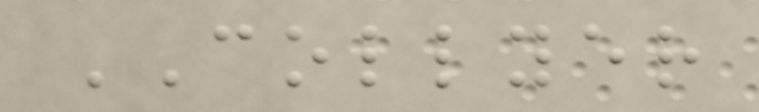COLLYER
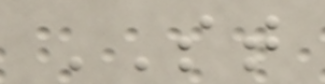ST
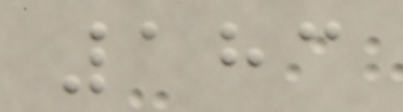183
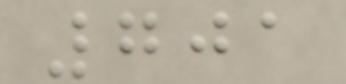701
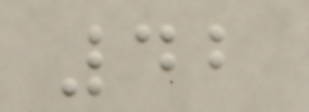42
